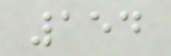154
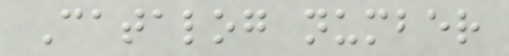Catalog number
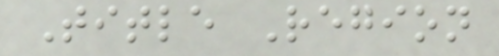Title Region
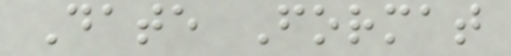Date Format
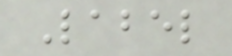Label
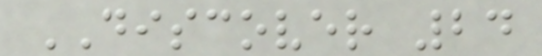DISCOVER 24
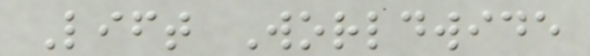Lift Worldwide
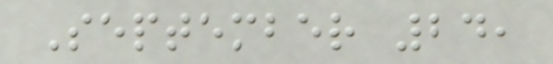September 24,
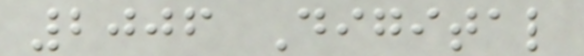2006 Digital
